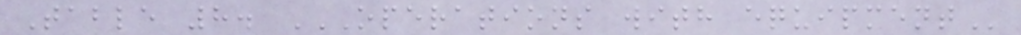Table 8. OPERATIONS WITH EQUIPMENT
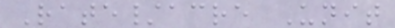Rate/acre Unit
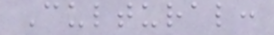Cultural:
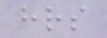hrs
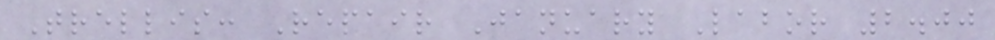Trellis: Repair January Labor 2.00
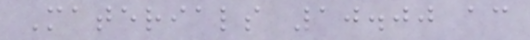Materials 10.00 ac
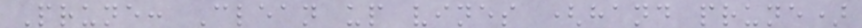Prune: Clean up vines (hand prune)
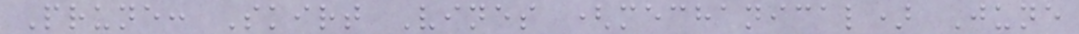Prune: Skirt Vines (mechanical) June
